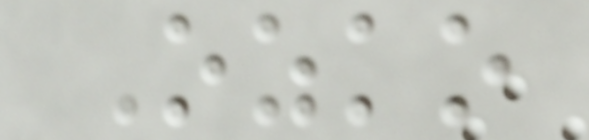Ozko
